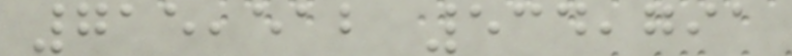715,512 534,791
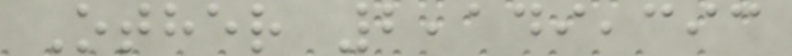Other 2,149,393
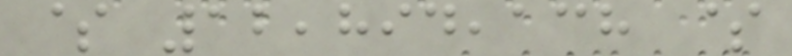$ 12,894,138 $
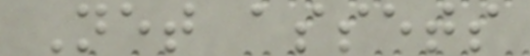Net assets
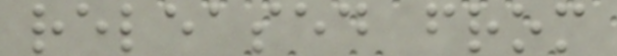released from
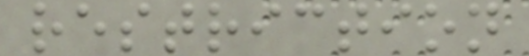restriction
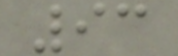93
